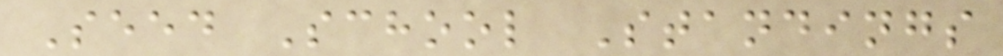Seed School Standings
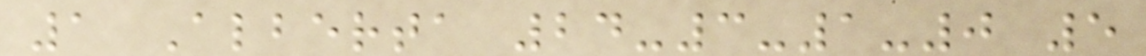1 Alberta 24-3-1-0 5
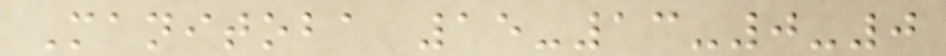Manitoba 15-13-0-0
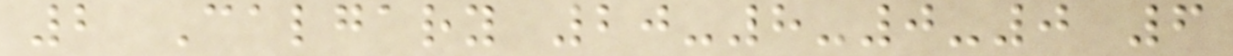2 Calgary 20-8-0-0 6
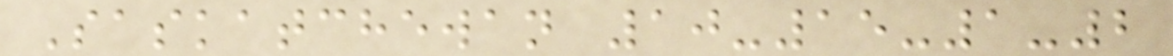Saskatchewan 10-15-1-2
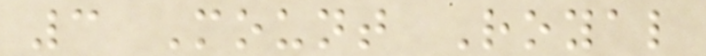3 Mount Royal
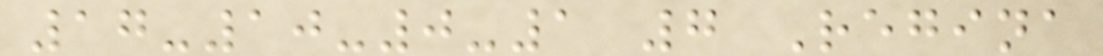17-10-0-1 7 Regina
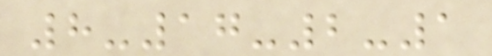8-17-2-1
